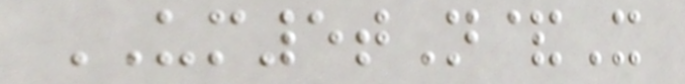UM5tN&X
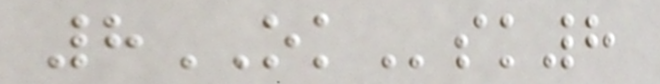8OKsk8
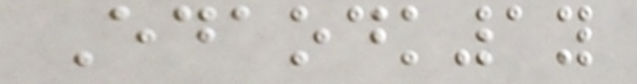Edaodk1y
